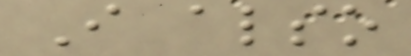I also
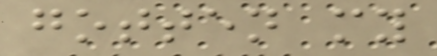gotten my
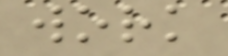work
